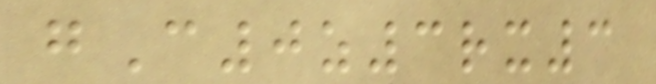gC0z3rx3
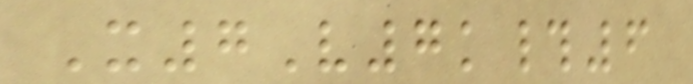X7V7k#6
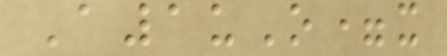A1uO=x
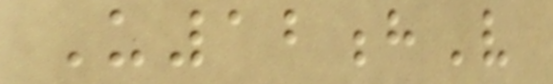U12hV
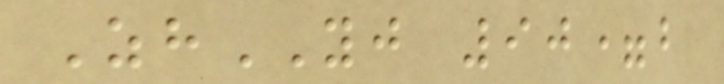ZhYJ 90=b
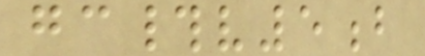gc#v5b
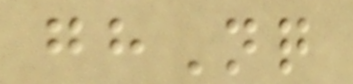ghNq
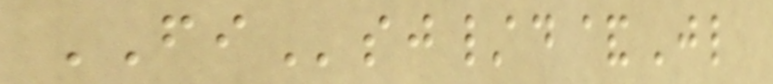FIsj/d&Jl
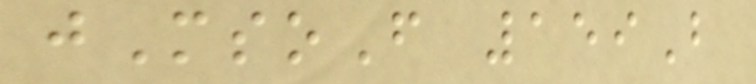jMsoF 159B
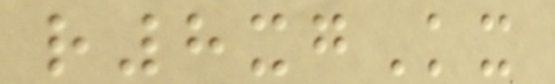r8xgKx
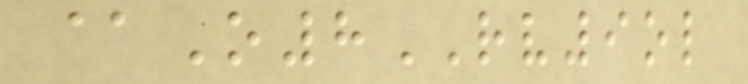@O8RV9ol
